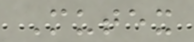Mutex
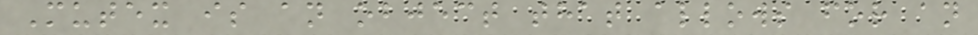Mutex is an object that allows for an
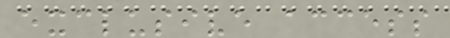exclusive access
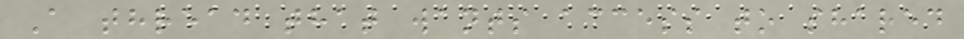A thread that wants access to shared
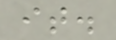it.
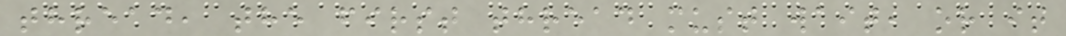thread, the first thread must wait, or it
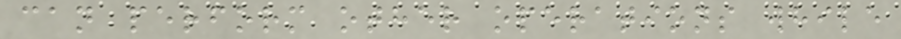can perform other operations while
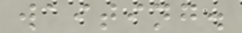waiting.
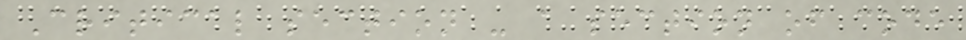Critical section - a section of code
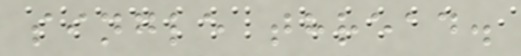single thread.
